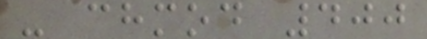- chmod 400
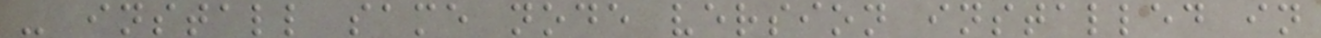- install same node version installed in
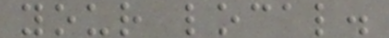your local.
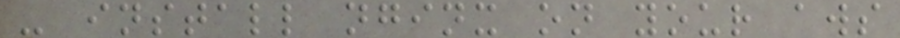- install nginx on your aws
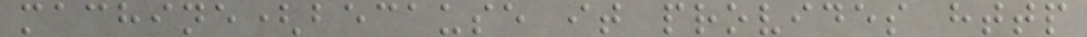machine(because it provides http
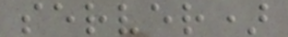server)
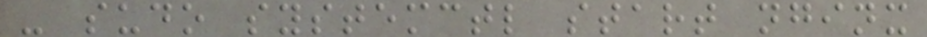- sudo systemctl start nginx
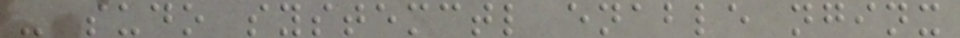- sudo systemctl enable nginx
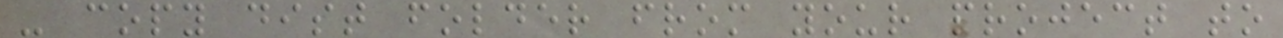- copy dist folder from your project to
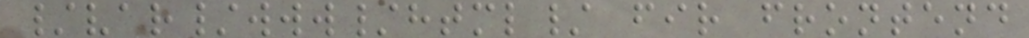/var/www/html/ fir frontend
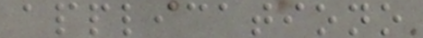applicationo
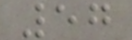57
